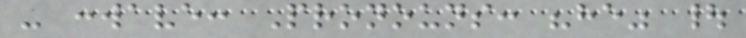- :wave: Pronouns: "he" |
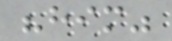"him"
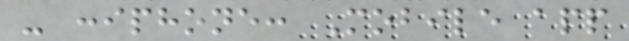- :iphone: Mobile app
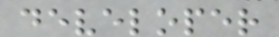developer
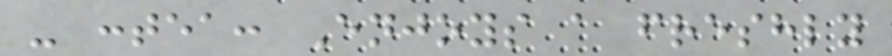- :tea: Enjoys a freshly
